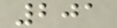201
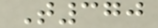T370
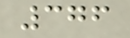376
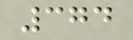374
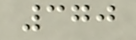370
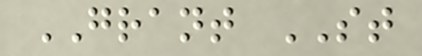GRANT ST
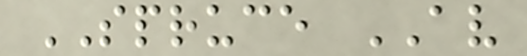SPRUCE AV
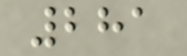281
